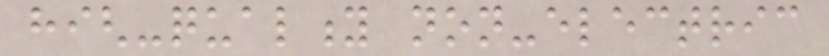high-quality non-electric
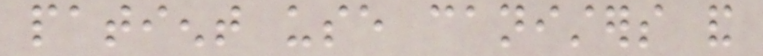patient use canisters and
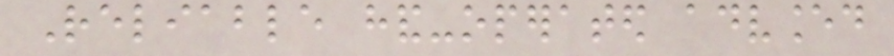Reliable hand-operated advanced
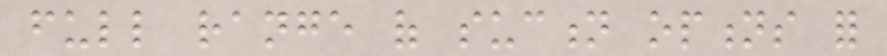full range of suction options for
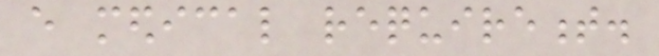every medical requirement.
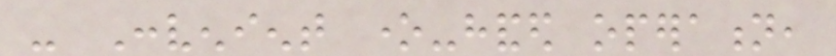- Convenient one-handed operation,
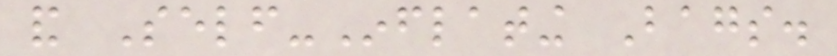and Self-Inflating Bags.
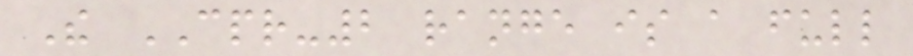The CPR-2 range is a full
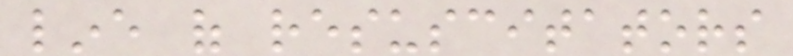line of resuscitators
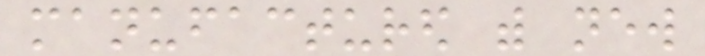manufactured with new
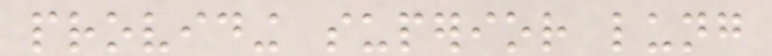providing superior lung
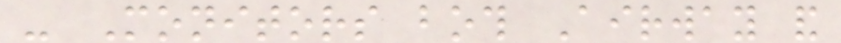- Monitors both Airway and
